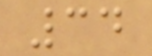34
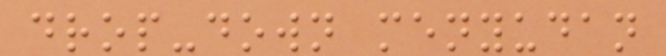drop-down menyudan
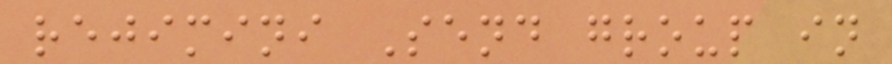rejimini Send group in
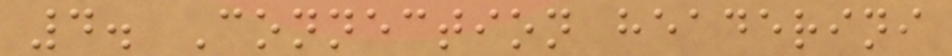4. Connection headerini
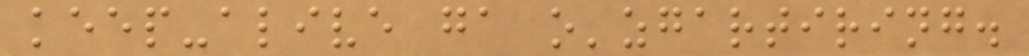keep-alive ga o'zgartiring.
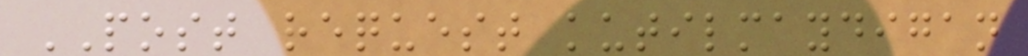POST request kutilmaydigan
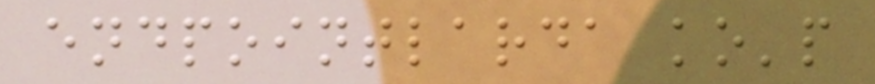endpointlarda ko'p
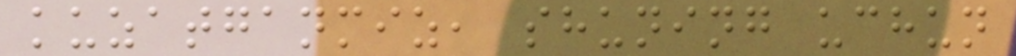kuzatganmiz, shuning uchun
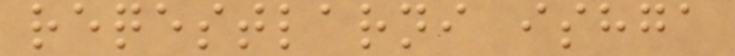reqestlarni ishga
